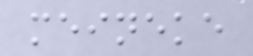meineke
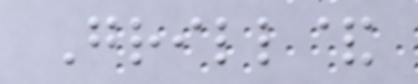Grill&
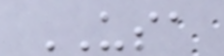USA
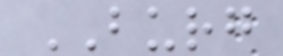BURG
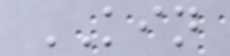KIN
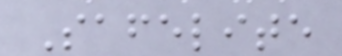Safelite
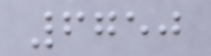6750
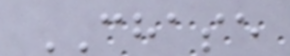CHASE
